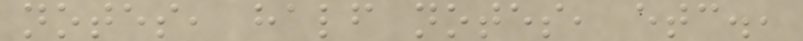notes, half notes, etc.,
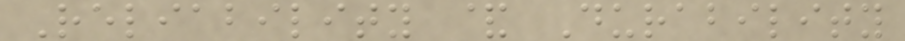Reliability & Durability
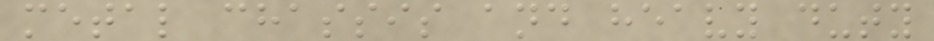metal chassis and heavy duty
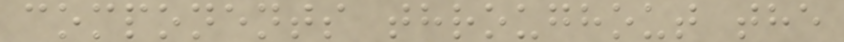components throughout the
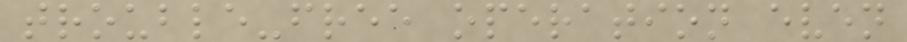trouble-free operation even
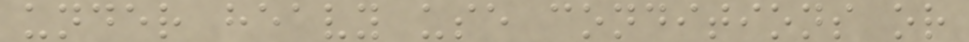under heavy use conditions or
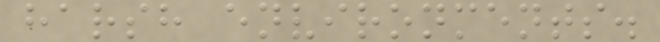harsh environments.
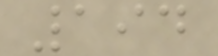194
